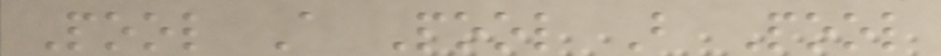Pool A Pool B Pool
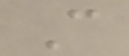C
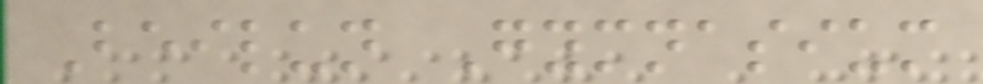Beilun Gymnasium
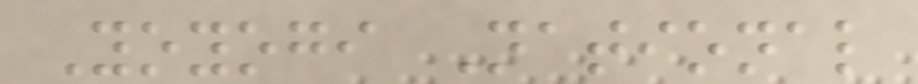Yoyogi National
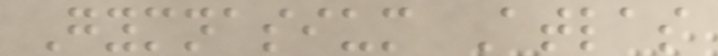Gymnasium Atlas
